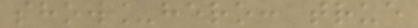show_hero: true
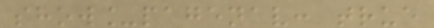show_pagenav: true
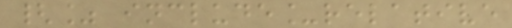{% include_relative
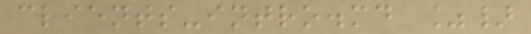clients-intro.md %}
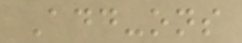Add-ons
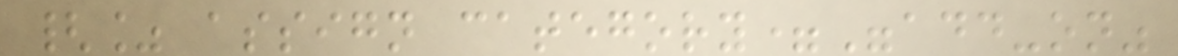{% assign category="add-on"
